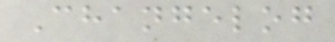Changelog
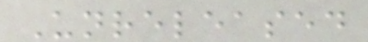Unreleased
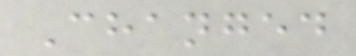Changed
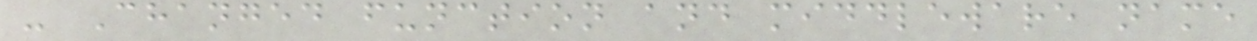- Changed function and middleware name
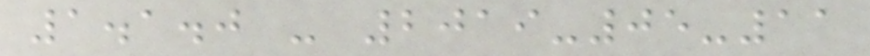1.1.0 - 2019-05-11
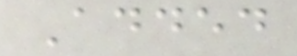Added
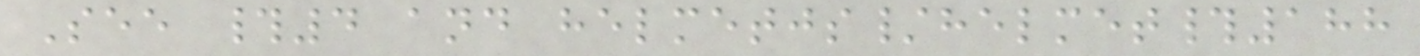See #4 and helmetjs/helmet#188
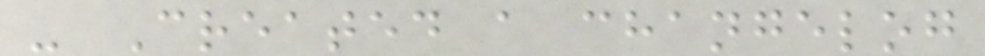- Created a changelog
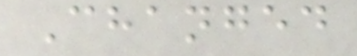Changed
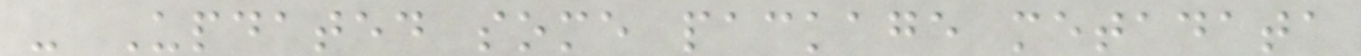- Updated some package metadata
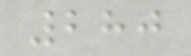280
